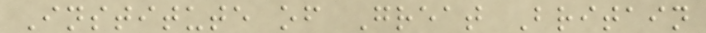Institute of Great Britain
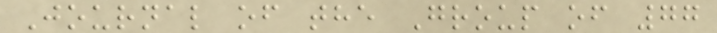Journal of the Group of 77
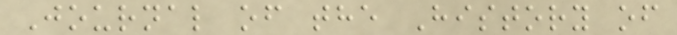Journal of the History of
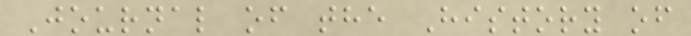Journal of the History of
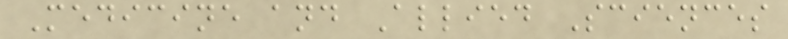Medicine and Allied Sciences
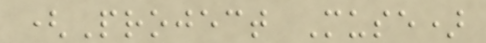(Project Muse)
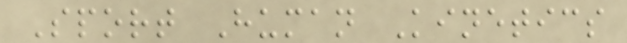Sport Human Kinetics
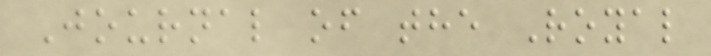Journal of the Royal
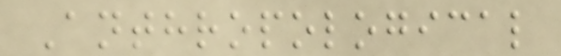Anthropological
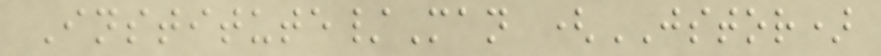Institute/Man (JSTOR)
